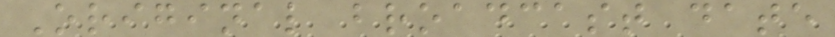Original broadcast date
